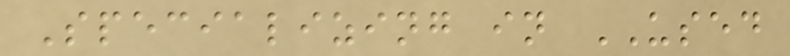Specializing in USED
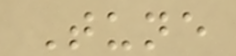Tune
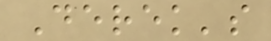Derek's
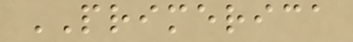PRIMERICA
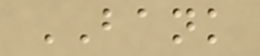BANK
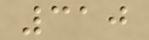310
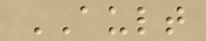AULT
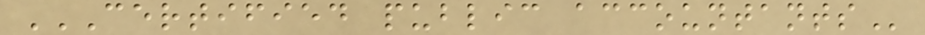CERTIFIED PUBLIC ACCOUNTANTS
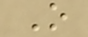O
